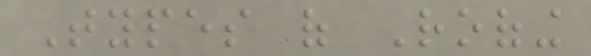Types of Roofing
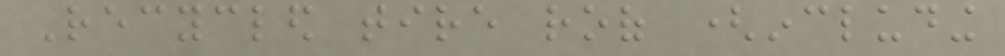Recycled tire roof (including
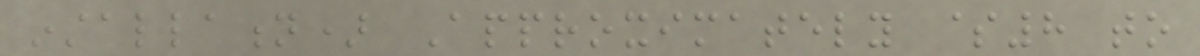installation) Approximately $8 to
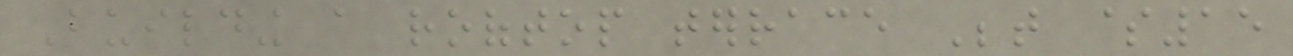Building a rooftop terrace Between $15
